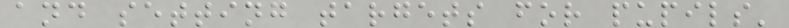and setting targets for pupils'
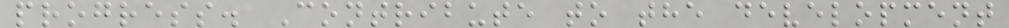progress. Contribute to the development
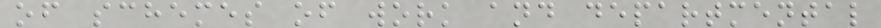of schemes of work and departmental
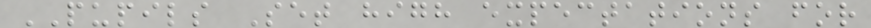PUPILS Set high expectations for
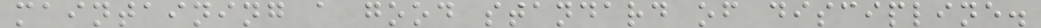maintaining a good standard of discipline.
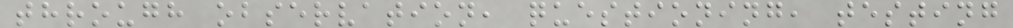through observation, questioning, testing
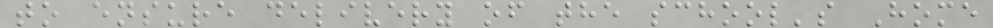to ensure delivery of the school's Home
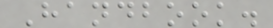Handbook.
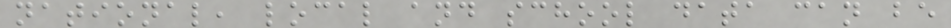national, local and school data can be
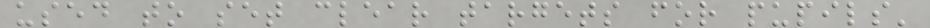used to set clear targets for pupils'
